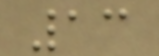13
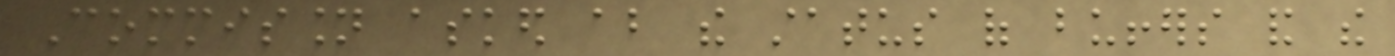Commission asked about the status of buffers and the
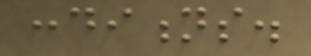conditions.
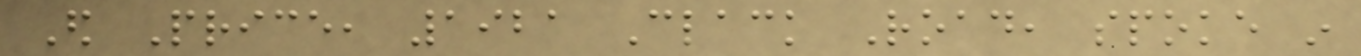Ed Price, 1921 Clack Road, spoke in
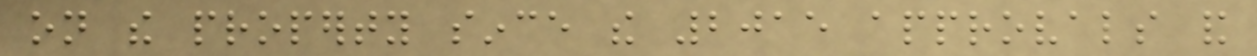on the property since the 2015 approvals and
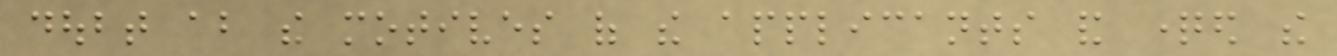doubt about the motives of the applicants and questioned the
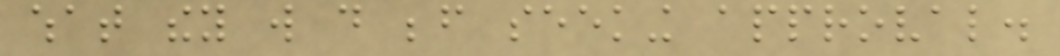what they will do before seeking approval.
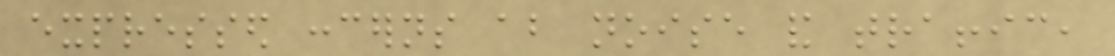expressed concerns about noise and traffic,
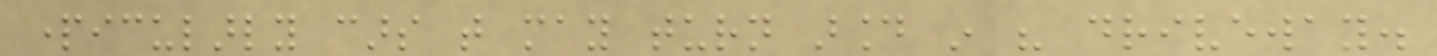particularly cars that may turn around in his driveway.
